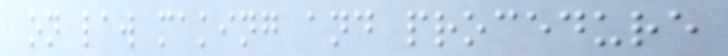on law making and procedure
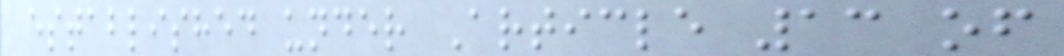established under Article 13 of
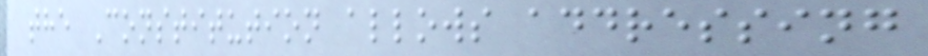the Constitution allows addressing
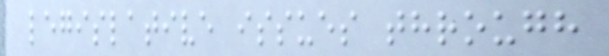legislative issues through
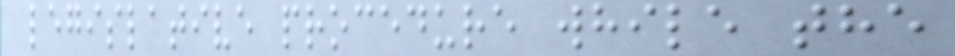legislative procedure while the
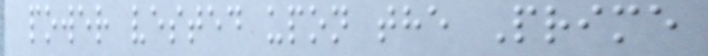power vested upon the Prime
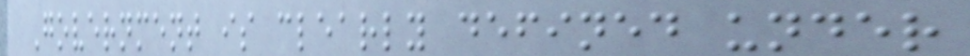Government is clearly defined under
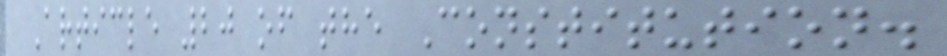Article 20 of the Constitution.
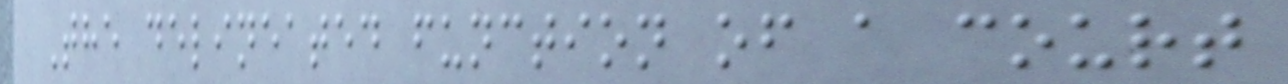The delineated function of a court
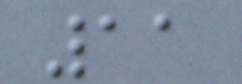11
